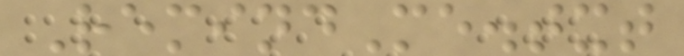RemindMe.txt
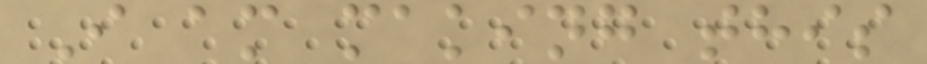I am making this
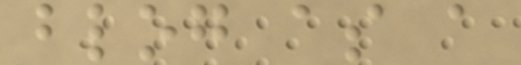blog as a
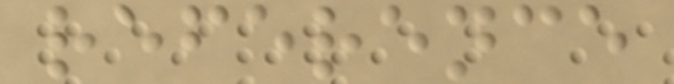reference
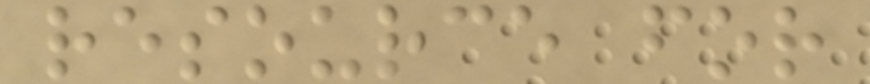resource for
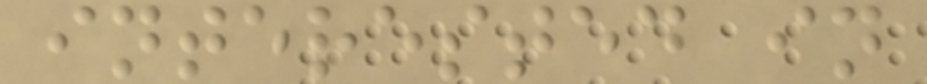interested in
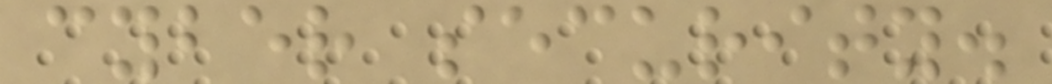cyber security.
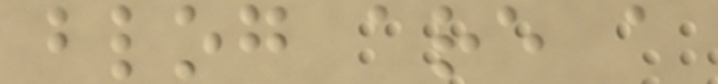blog are a
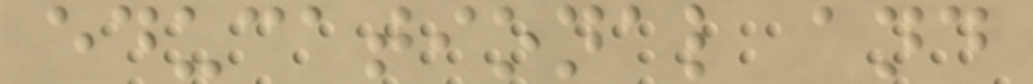educational and
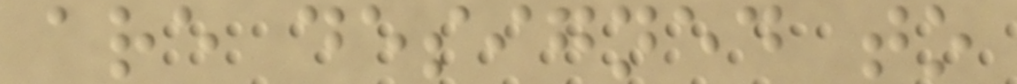are designed to
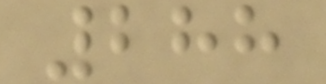288
